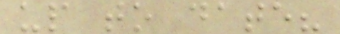up to date?
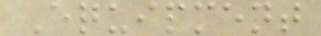Equipment
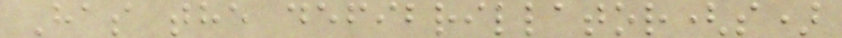Has the defibrillator(s)
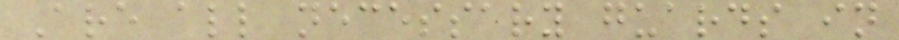Are all necessary guards in
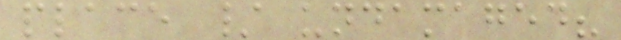place / undamaged?
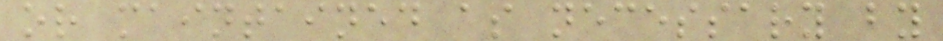or maintained as necessary by
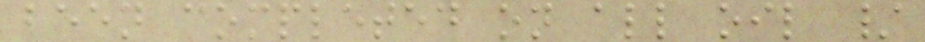been completed on all oil /
